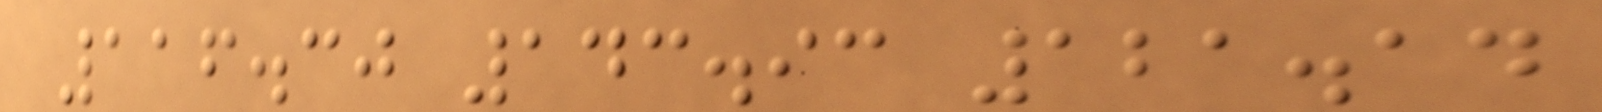116.30 143.93 121.14
